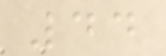44
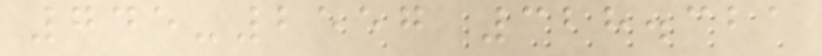745-2557 328.321
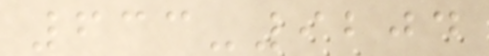633-9204
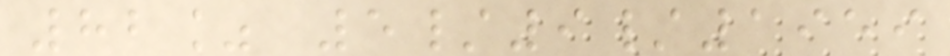82% 5/9/1959
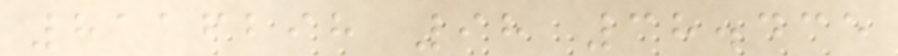8116298 98 38.435
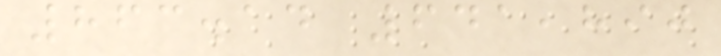863.14 641,890
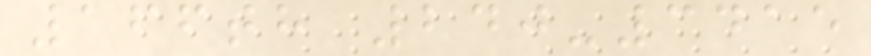166th 240-3415
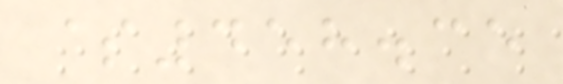$458.35
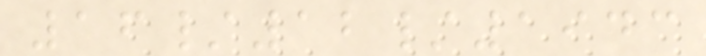16/12/1943
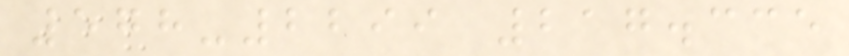578-2299 217.335
